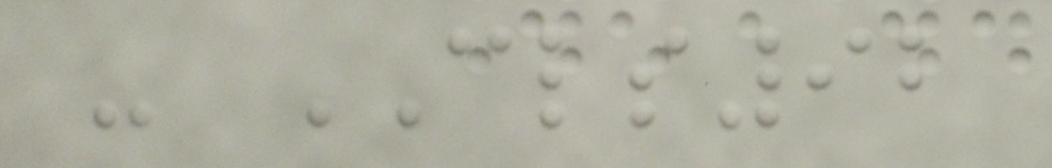- CLS92
